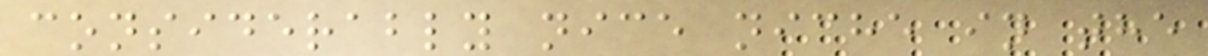considerably nice niche in the
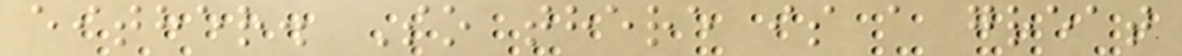either. So there is a great
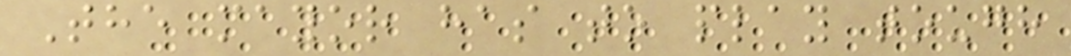The mayor has to play tough
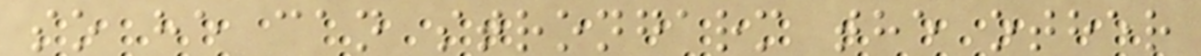so he can strongarm the other
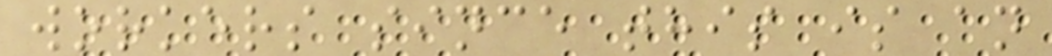workers since this is an
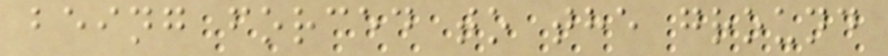being forced to the ground
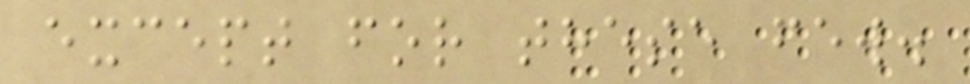except for these few.
